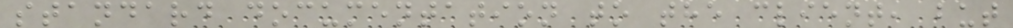standard documentation to the client, but
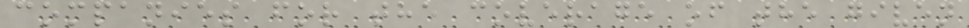companies for the coverage of the given
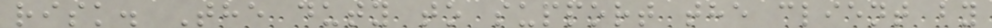risk. The duty to support the client by
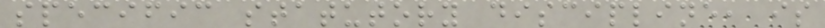specific statutory discipline, is
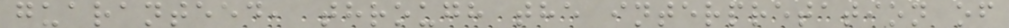guaranteed, through the interpretation of
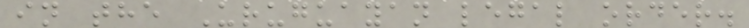in the Uruguayan legal order.
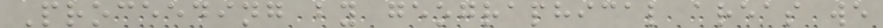Proceeding by geographical areas we
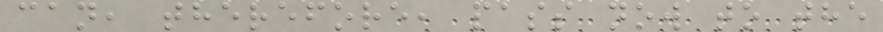can, therefore, pass now to the
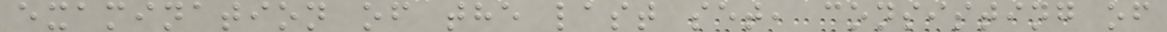examination of the last set, consisting of
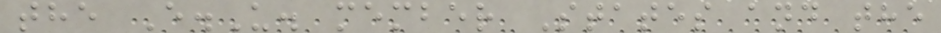the E.U. member States and the
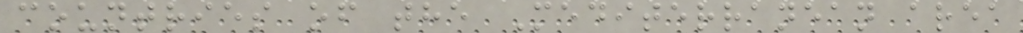countries of the Mediterranean area
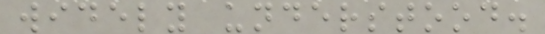widely understood.
